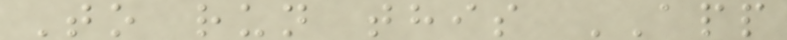To run this APP
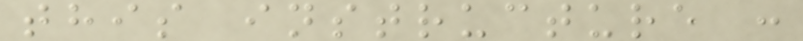this instructure :
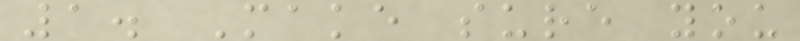1. Make sure you
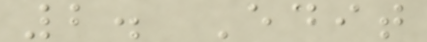2. Edit
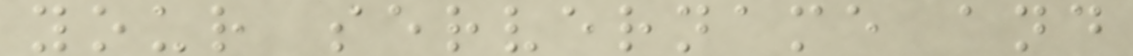your servername and
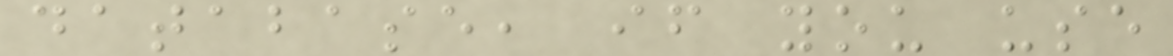database, if you use
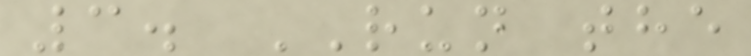3. RUN the
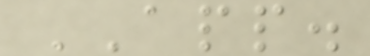APP.
